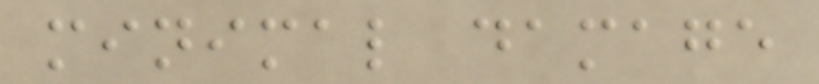minimal damage
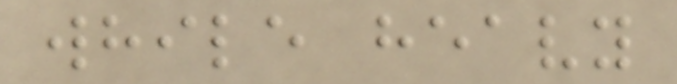while heavy
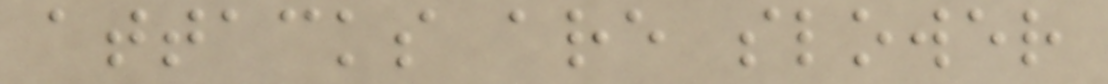attacks are slower
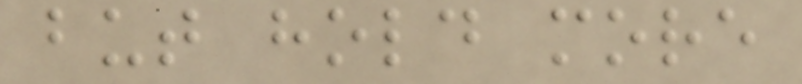but hold more
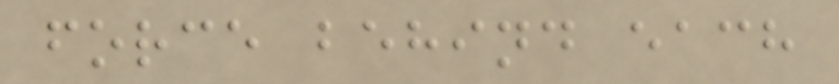force behind each
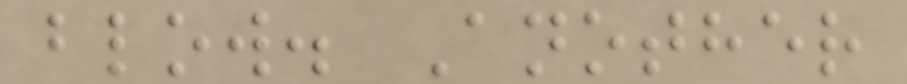blow. Another
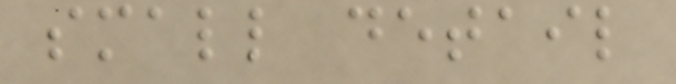small detail
